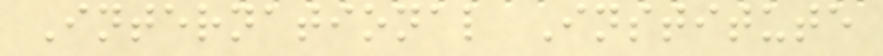International Institute
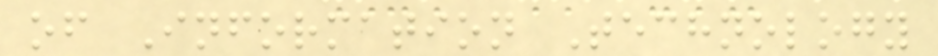of Information Technology
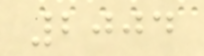2004
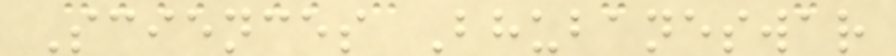Sciences Bhubaneswar
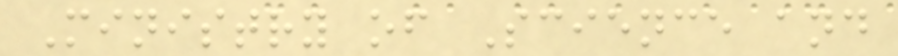Ministry of Science and
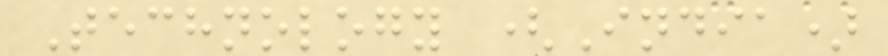Technology (India)
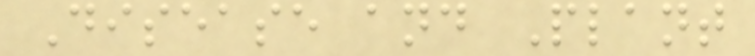Disease and Plant
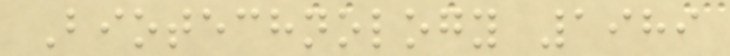Biotechnology 1989
